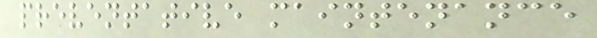preventative maintenance
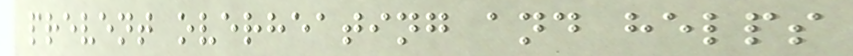prevent overheating and helps
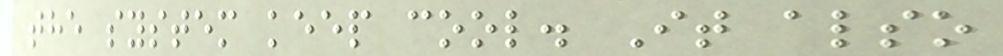the system keep cool. It also
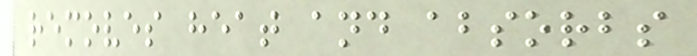removes heat and absorbs
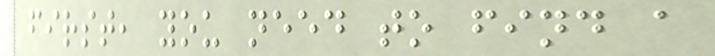first, you need to find a
